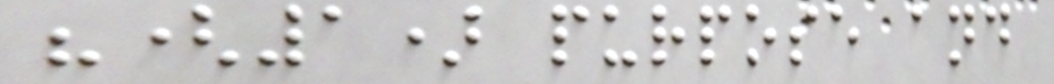"(1) purpose and
